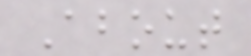About
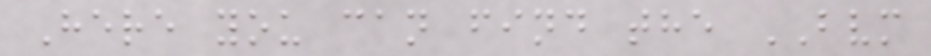Here you can find the BVM
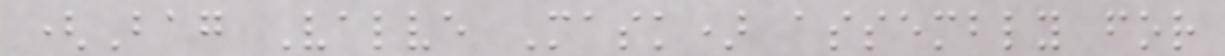(Bag Valve Mask) assembly for
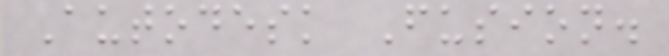Autodesk Fusion.
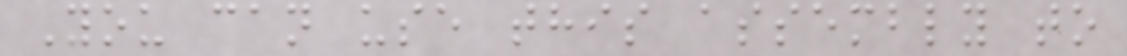You can use this assembly to
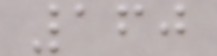160
